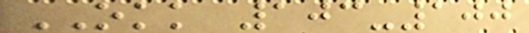OKK 103-100
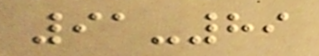91-89
